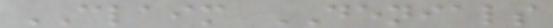CLAIM DENIALS
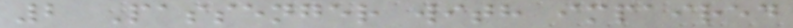2 Passenger with impaired
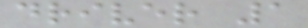driver 1
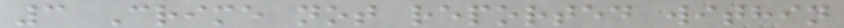3 Crime not reported within
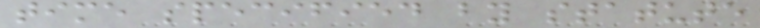time specified by statute
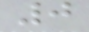0
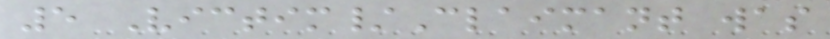5 Victim/Claimant was
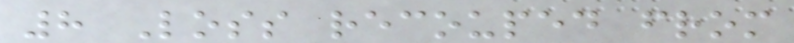8 Loss recouped from
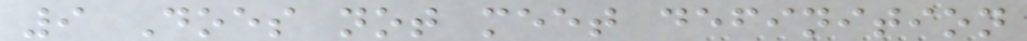9 Does not meet definition
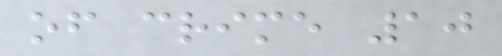of crime 10
